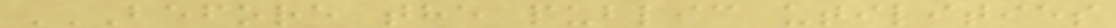BEFORE THE PUBLIC UTILITIES
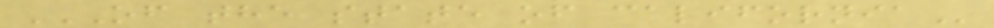OF THE STATE OF CALIFORNIA
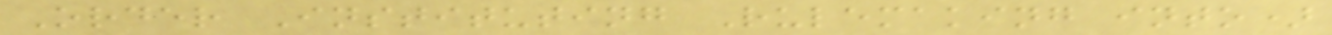Order Instituting Rulemaking into)
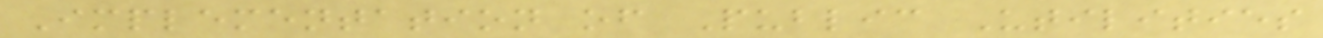Implementation of Public Utilities
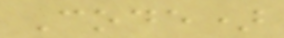Code)
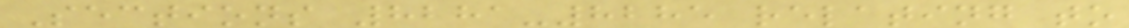Sections 8281-8285 relating to
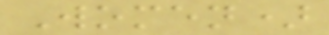Women)
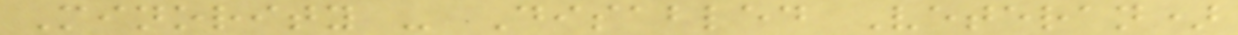Minority - Disabled Veteran)
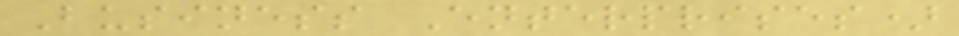Business Enterprises)
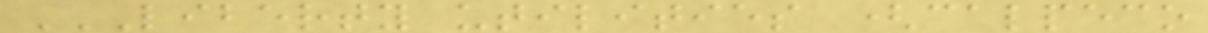LIBERTY UTILITIES (CALPECO
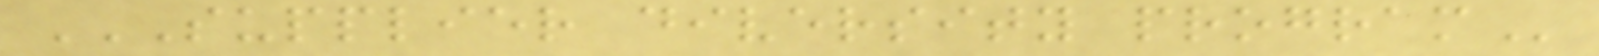SUPPLIER DIVERSITY PROGRAM
